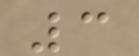3
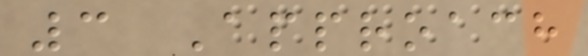3 Approach
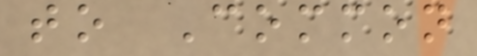to Common
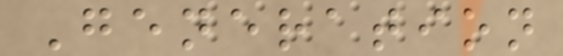Generation
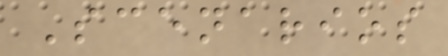Scenarios
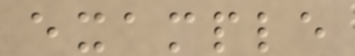example
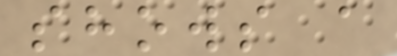shows a
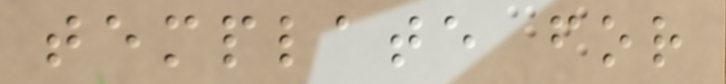template for
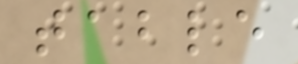table
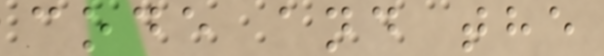code and the
